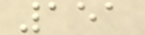151
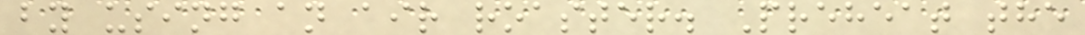by using an air roaster. Preheat the
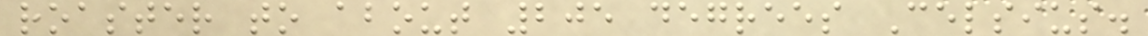roaster to about 205 degrees Celsius.
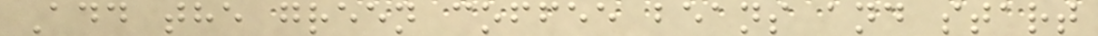Add the green coffee beans and start
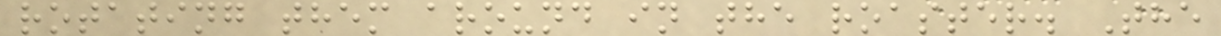rotating them around in the roaster. The
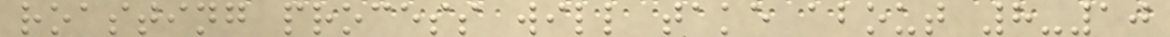roasting process will take about 8-10
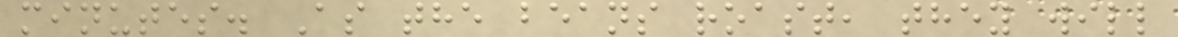minutes. As the beans roast, they will
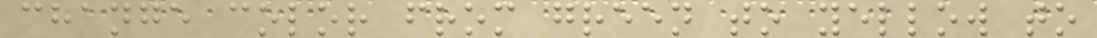change color from green to yellow to
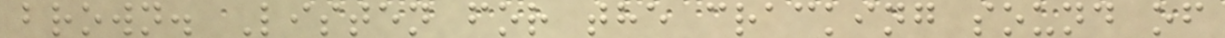brown. Listen for the cracking sound of
